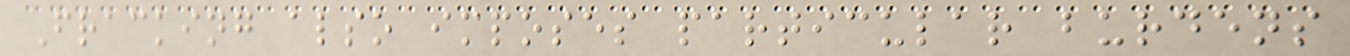Fracking also imposes particular burdens
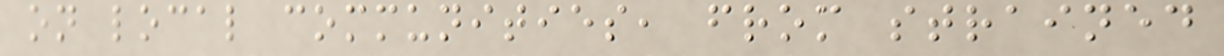on local communities, from strained
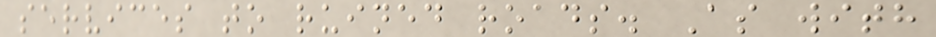services to ruined roads. As with
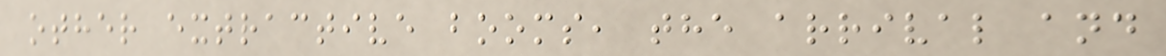other extractive booms, the arrival and
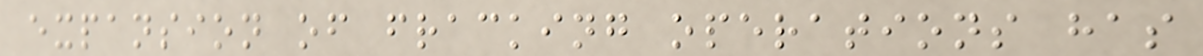expansion of fracking operations has
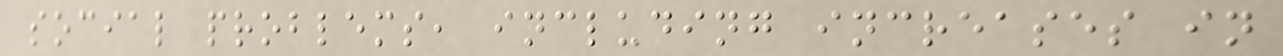social problems, including increases in
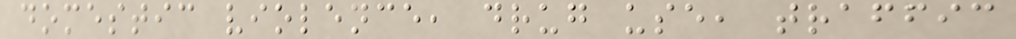domestic violence, drug use, traffic
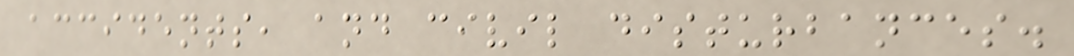accidents, and civil disturbances.
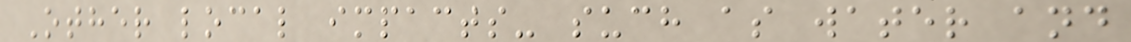Other local impacts- such as water and
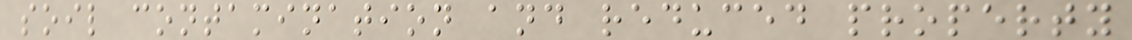soil contamination and reduced property
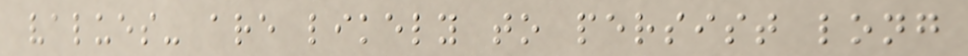values- are likely to persist long
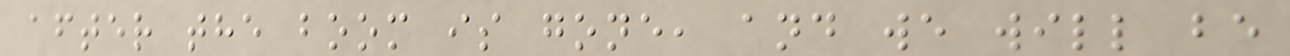after the boom is gone, and we will be
